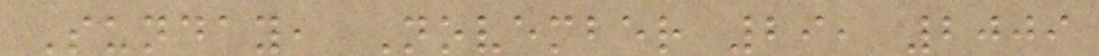Sunday, November 29, 2009
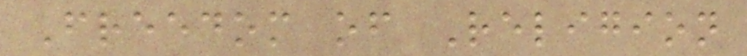Freedom of Religion
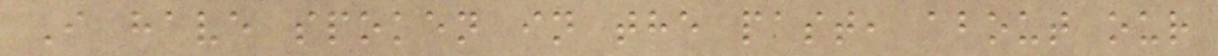I have spoken in the past, about our
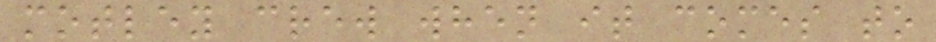motley crew when it comes to
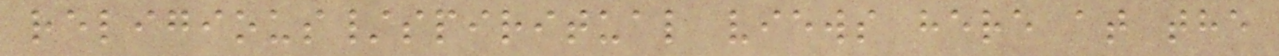religious/spiritual views here at the
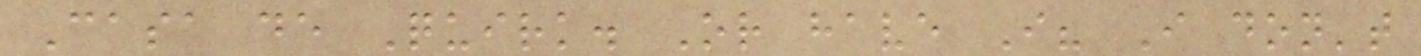Casa de Quirk. Or have I? I don't
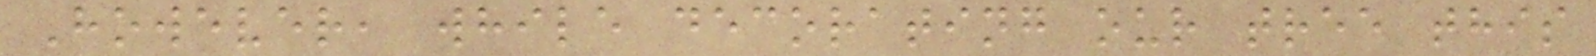However, while decorating our tree this
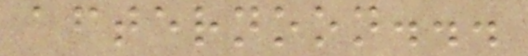afternoon...
